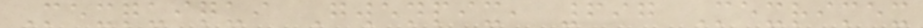Mexquiqui Gwenpix, 697 Mexrimex
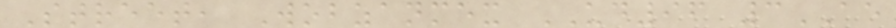Street, Wobzanmex UD96 3AE
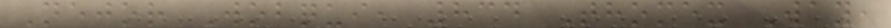Nejor Wobqui, 834 Thomex Way,
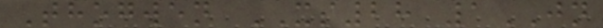Thogwen XS28 1JN
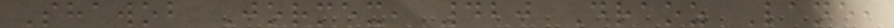Shawob Jormex, 420 Draoz Lane,
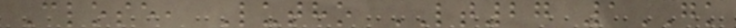Close, Lutho LT27 1GK
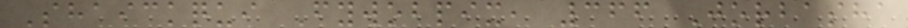Shaickqui Fywobpix, 366 Jorbasha
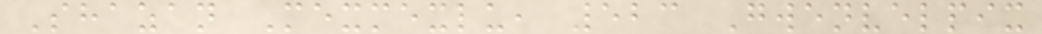Shazan Mexmexlu, 523 Gwenvelpix
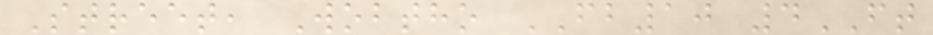Street, Wobtho FB10 4FT
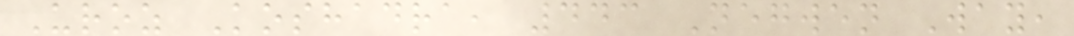Uroz Koshadra, 443 Negwen Way,
